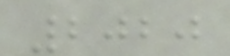2020
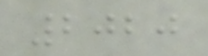2020
